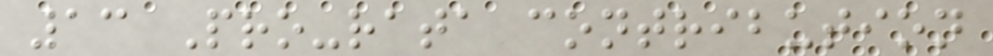13 Pro-rata contribution
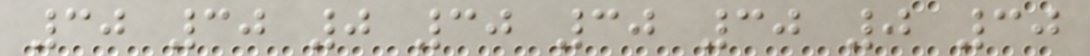30 30 0 30 30 30 0 30
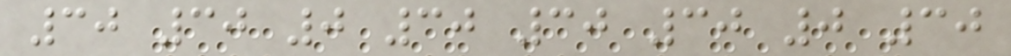30 30 0 30 30 30 0 30
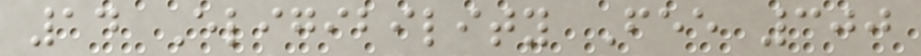14 Eligibility Fee 300
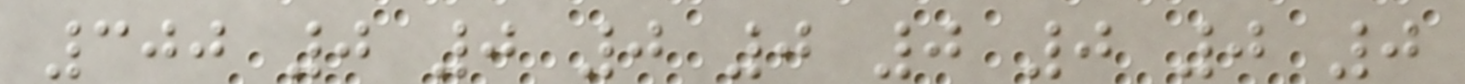300 0 0 0 0 0 0 0 0
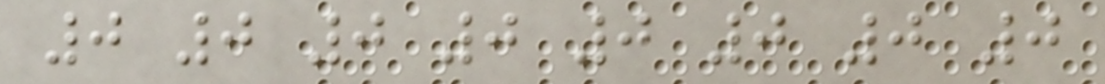0 0 0 0 0 0 0 0
